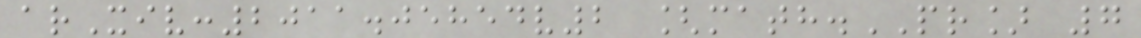arXiv:2011.05854v2 [math.PR] 7
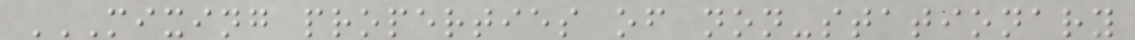MIXING PROPERTIES OF NON-STATIONARY
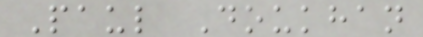Paul Doukhan
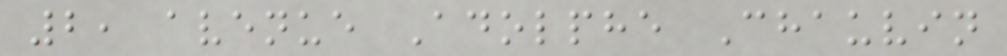2, avenue Adolphe Chauvin
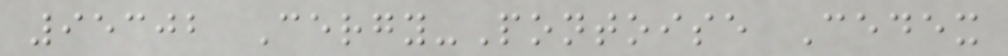95302 Cergy-Pontoise Cedex
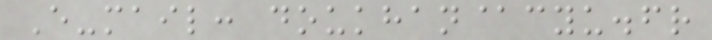E-mail: doukhan@cyu.fr
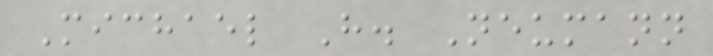Michael H. Neumann
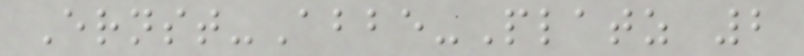Ernst-Abbe-Platz 2
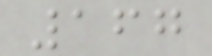167
